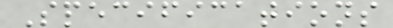Specifications
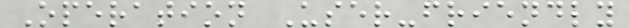Operation User-friendly
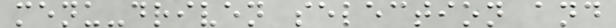menu-driven selection and
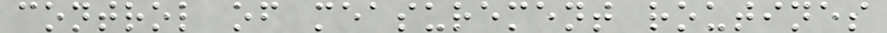control of measurement routines
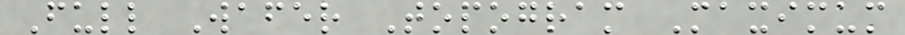Full Wafer Topogram Maximum
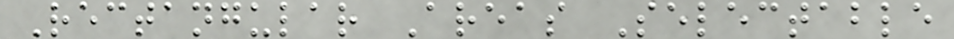Rectangular Areas Selectable
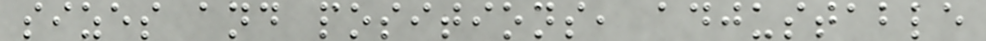sizes and positions, adjustable
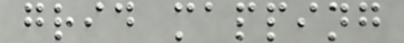grid mapping
